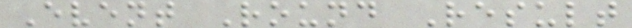Event Round Result
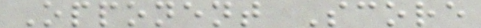Opponent Score
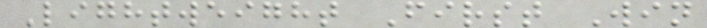Lightweight First Win
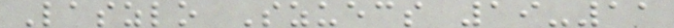Laszlo Szuecs 19-11
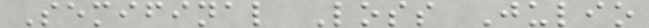Semifinal Loss Julio
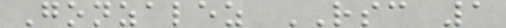Gonzalez RSC 1
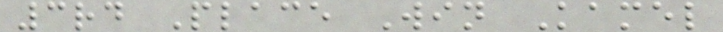3rd Place Win Kamel
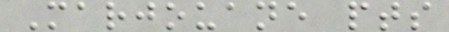Marjouane pts
